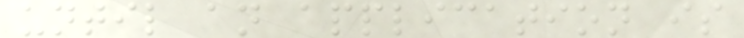until an application is
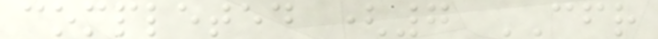completed (7 CFR
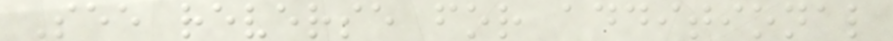See reverse for additional
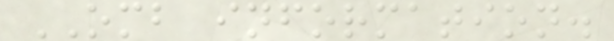OMB information.
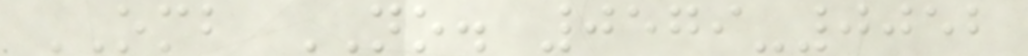OMB NO. 0579-0052
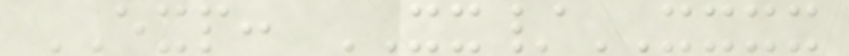EXP: XX/XXXX
